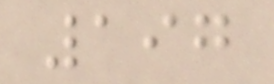197
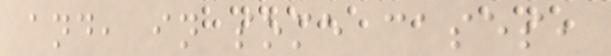and, in some cases,
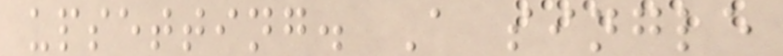upsetting. A single
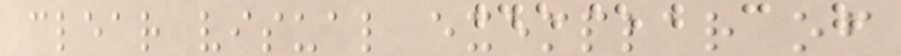clear visual exemplar of
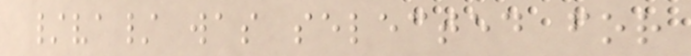/va/ was selected for
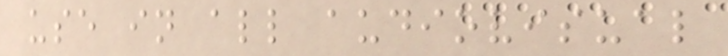use in all audiovisual
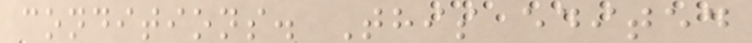conditions. This edited
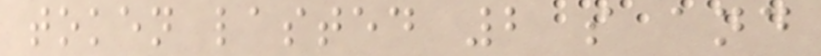token lasted 2 s and
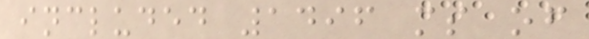included 1496 ms of
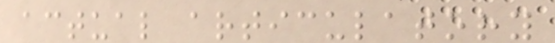actual articulatory
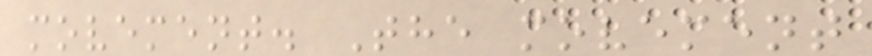movement. The movement
